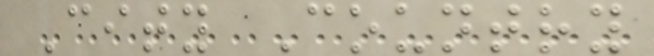City Country
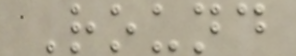Round
